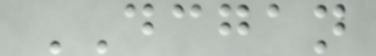DCGAN
